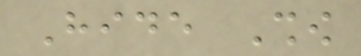Hide Show
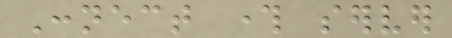Connect through server
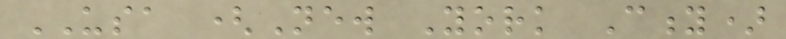USA (New York City)
